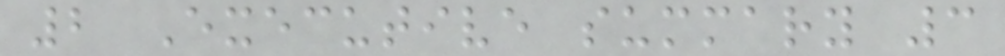2 Executive summary 3
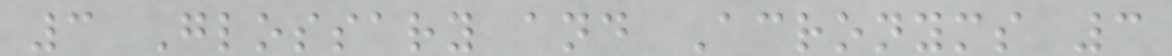3 Glossary and Acronyms 3
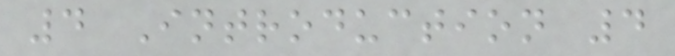4 Introduction 4
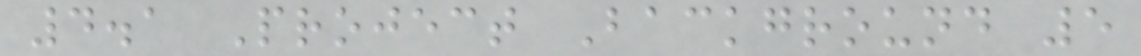4.1 Project Background 5
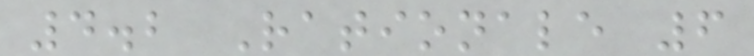4.2 Rationale 6
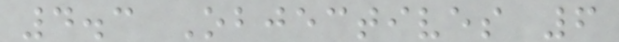4.3 Objectives 6
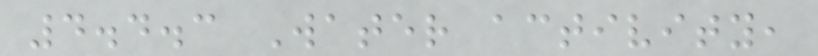4.4.3 Water activity,
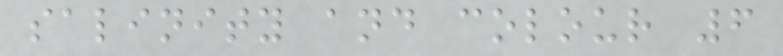salinity and colour 6
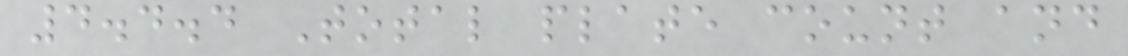4.4.4 Total plate count and
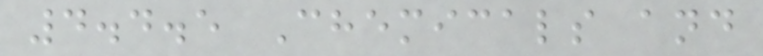4.4.5 Chemicals and
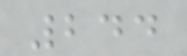244
